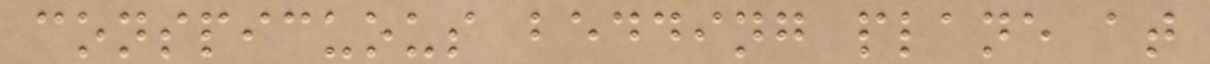conspicuous bedding plane at
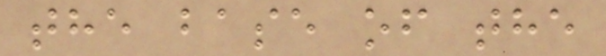the base of the
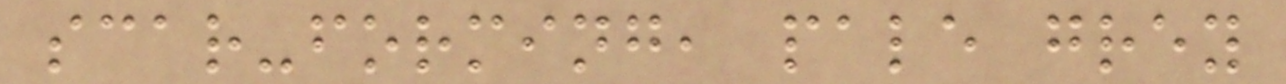scar-forming, pale grey
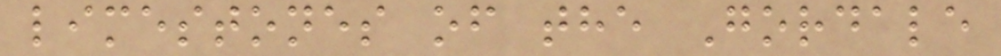limestones of the Gordale
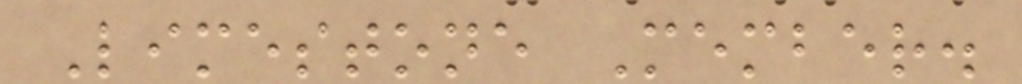Limestone Member.
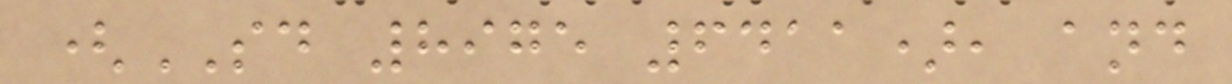(SD 8975 6411), and
